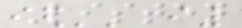Listen
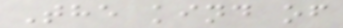The kind of
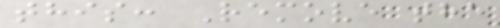this: Remove the
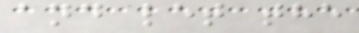and let the
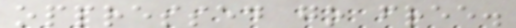oppressed go free.
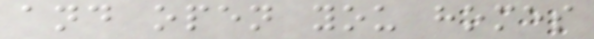and open you homes
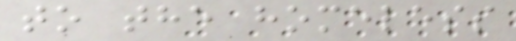to the homeless
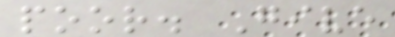poor. Give
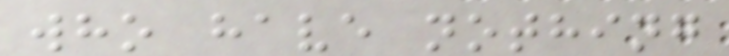who have nothing
